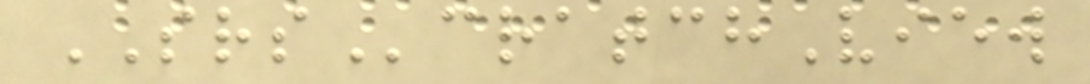SRScratchView
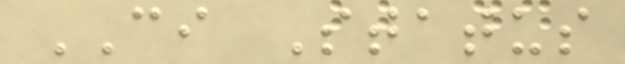CI Status
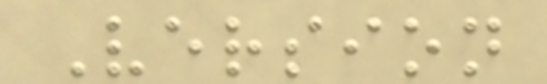Version
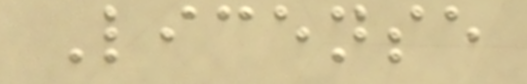License
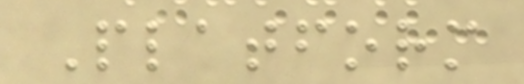Platform
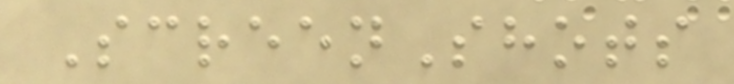ScreenShots
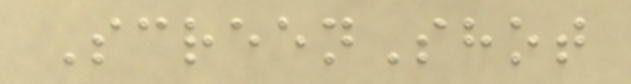ScreenShot
